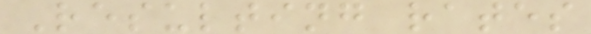Resulting rates
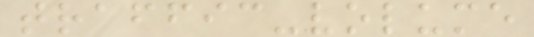traffic-volume
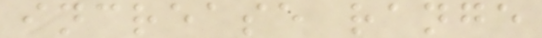increase range
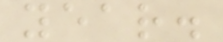year.
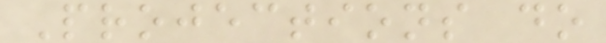Projections do
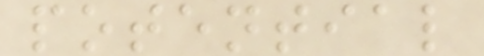potential
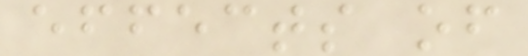effects of
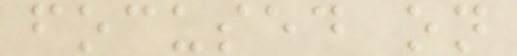focused on
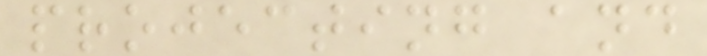projecting and
